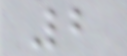2
